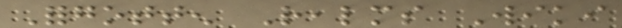Forgotten Realms Wiki
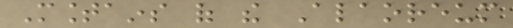Mountains of the Alaoreum
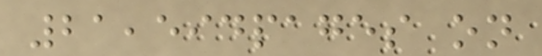21,594pages on
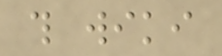this wiki
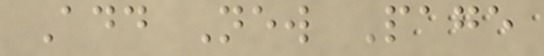Add New Page
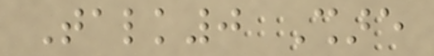Talk0 Share
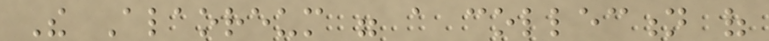The Alaoreum were a collection of
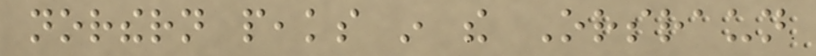northern peaks in the Orsraun
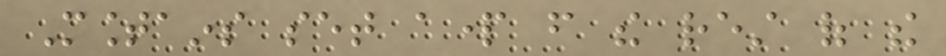Mountains set apart from the rest of the
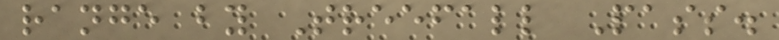range by Treefall Pass.
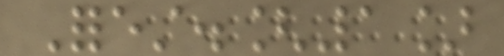Forest.[1]
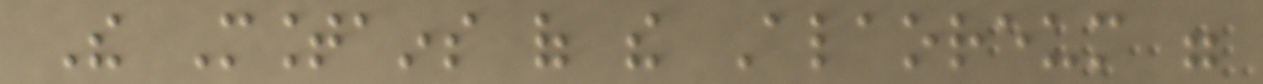The Mountains of the Alaoreum were
